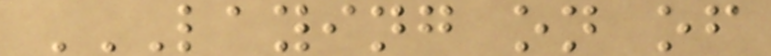LAYING ON OF
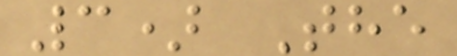3) The
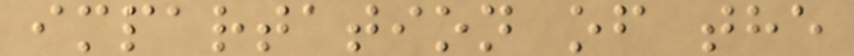impartation of the
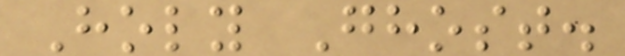Holy Ghost.
